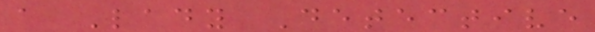a Lady Detective
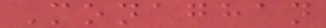Monaghan
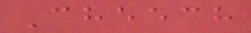Cheech
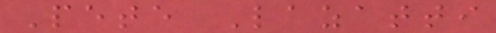Pete Lazatti
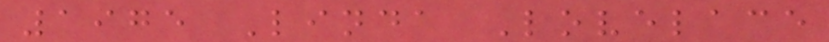1975 Linda Lovelace
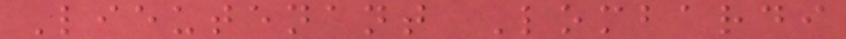Lieutenant Lombardi
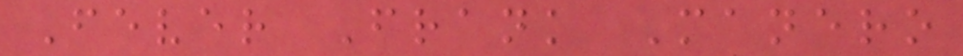Fever Frank Manero
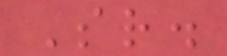Sr.
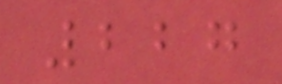227
